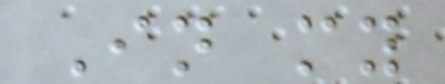In my
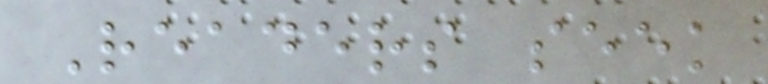Readers seek
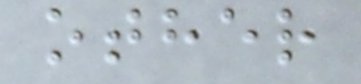other
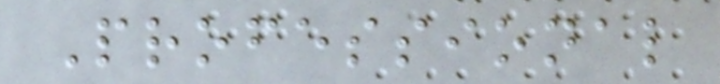Professional
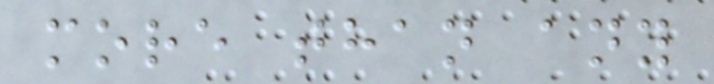more than any
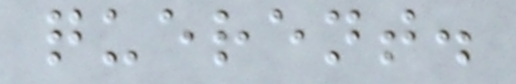querent.
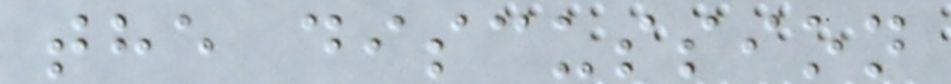the discussion
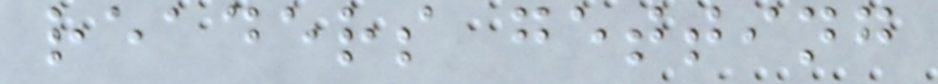readers getting
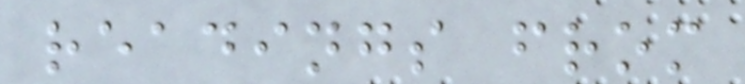readings from
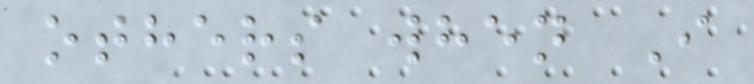others when I
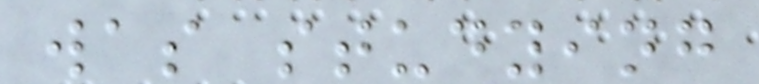was studying
